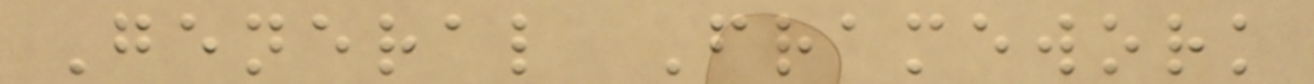General Framework
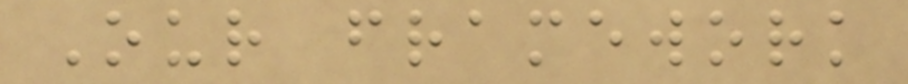Our framework
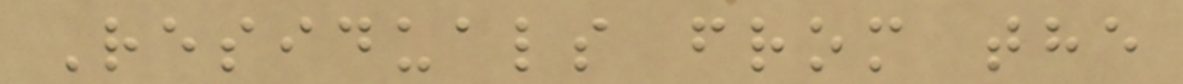Residuals from the
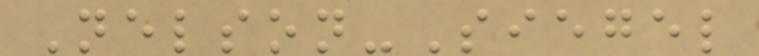Nelson-Siegel
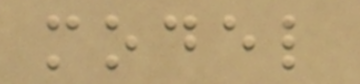model
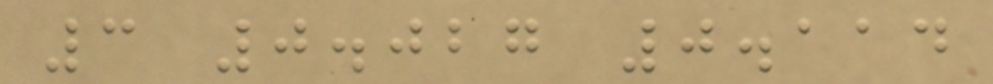3 0.027 0.114
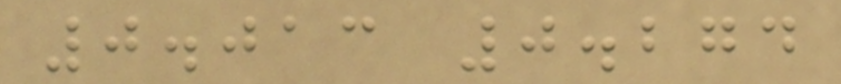0.013 0.274
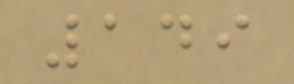149
